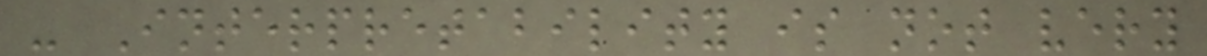- Interpretability is not very
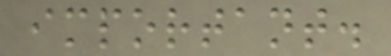important.
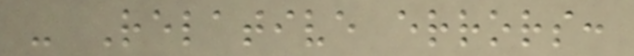- Relative errors:
